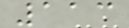113
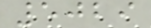5029
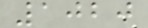1020
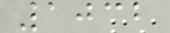1032
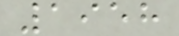1958
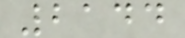2144
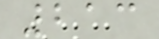213
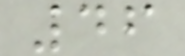46
